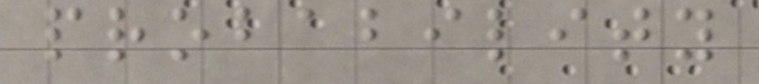probability
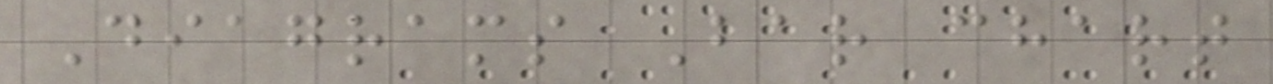Diagrams Bar chart
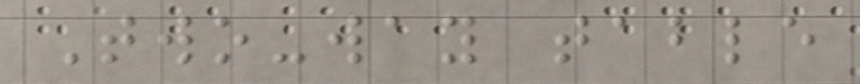Two-way table
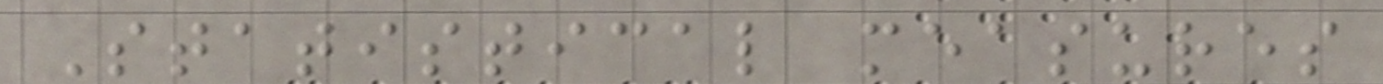Statistical measures
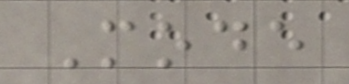Mode
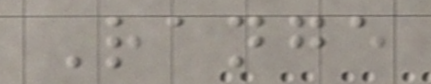Range
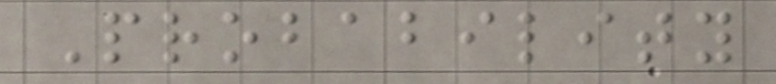Probability
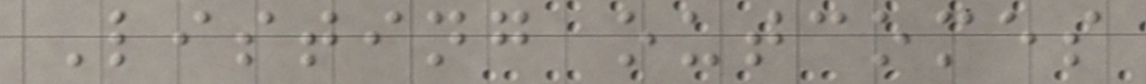Listing outcomes
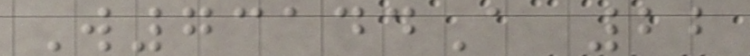W73144A 22
